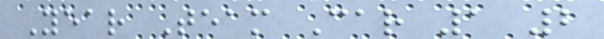Year Team Car 1 2
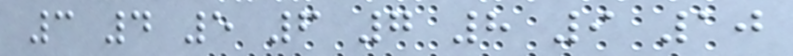3 4 5 6 7 8 9 10
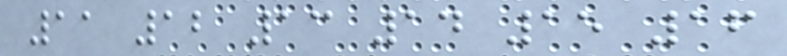11 12 13 14 15 16
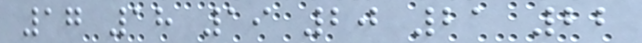17 18 19 20 21 22
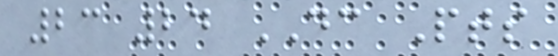23 24 DC Pts
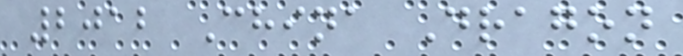2012 China Dragon
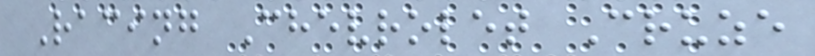Racing Chevrolet Cruze
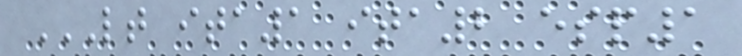LT ITA1 ITA2 ESP1
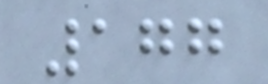177
